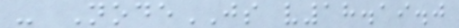- NodeJS v18.19.0
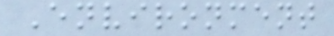Environment
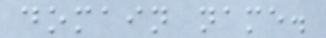domain name.
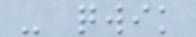- qwik
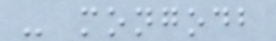- mongodb
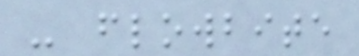- flowbite
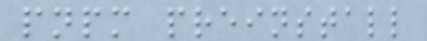pnpm preinstall
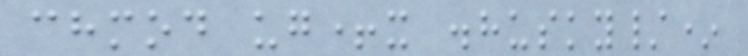chmod ug+x .husky/*
